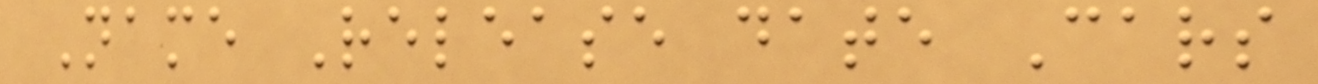Name Release date Cars
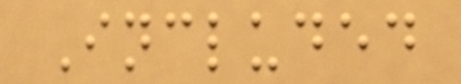Included
